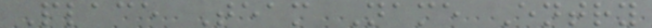Place Team Name Entry
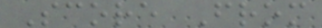Score From
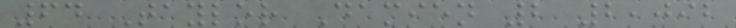64 Taylor Damien 2 2,092
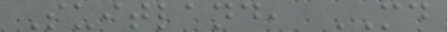Suitland, MD
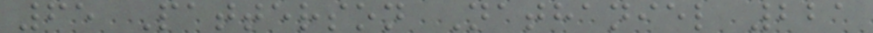65 Patterson Nathaniel 221
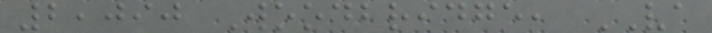2,090 Woodbridge, VA
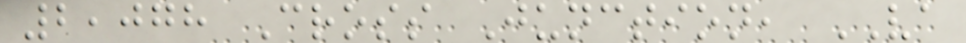2,078 Cross Junction, VA
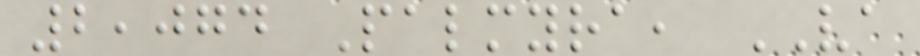2,074 Palmyra, VA
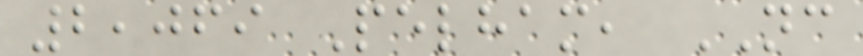2,069 Pelham, NC
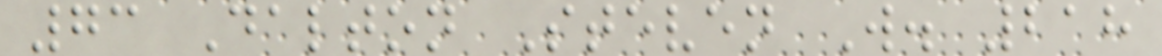73 Dalton Steven W. 218
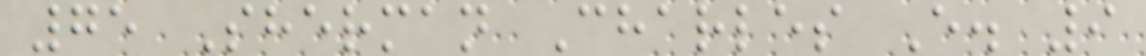75 Sherman Charles E. 9
